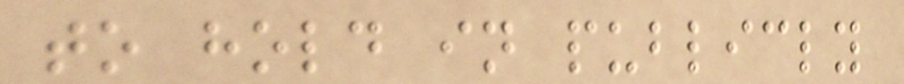to hold in publicly
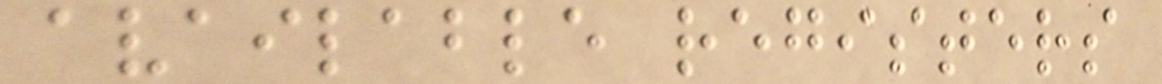available registers
